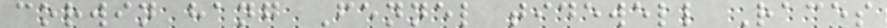corwin hang Fennel tidewell Races
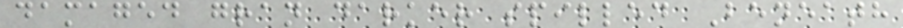damaged gran darker spilled Beneath
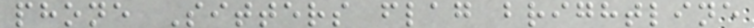phone Sitters flag brightline
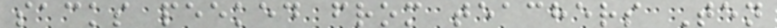sacks peeked from teachers Ten
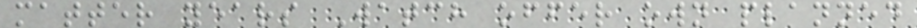matter years Watch offer own planned
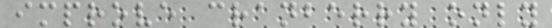improve cranberry only
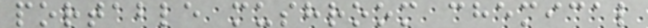portable mushroom chemical
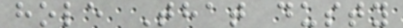hole That dusty
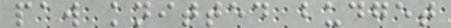paw knitted budget
